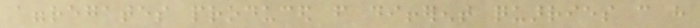aggregates produced from different quarries can have
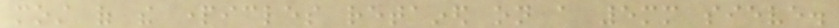most of the particles retained on a 5mm sieve.
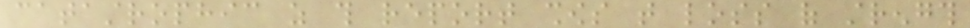catastrophic as this report shows that loss of strength
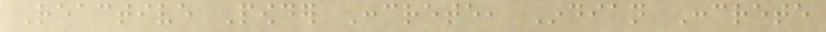Reactive Powder Concrete, Indian Concrete
